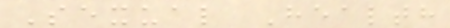Sexual Health
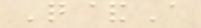Q&A
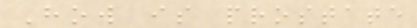How is prostate
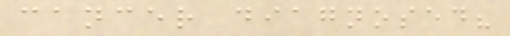cancer diagnosed?
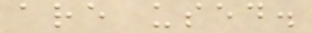are used.
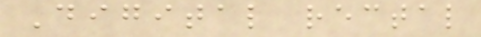Digital rectal
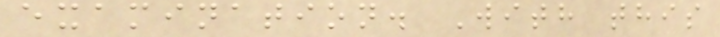examination. With this
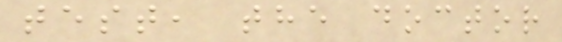test, the doctor
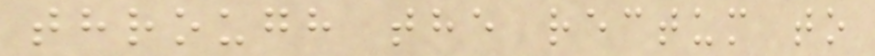through the rectum to
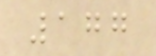177
